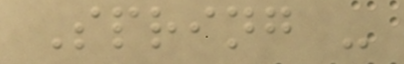Spring -
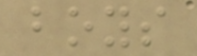boys
